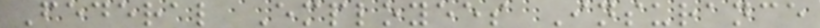Federal Employees Insurance
